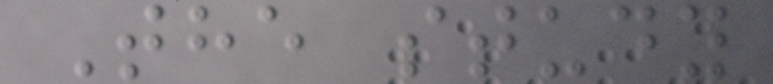The study
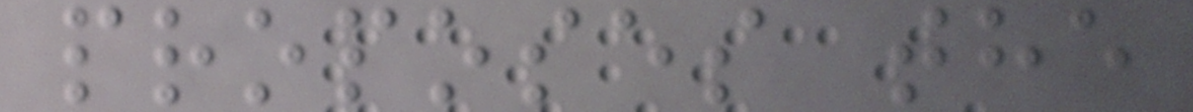proposes the
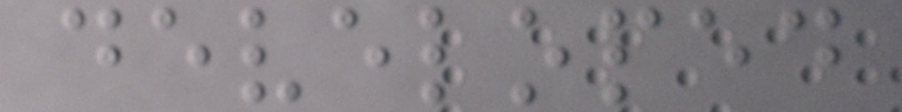developed
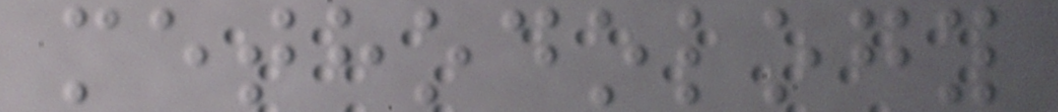methodology
